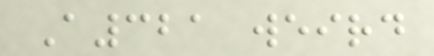A321 weird
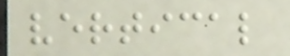vertical
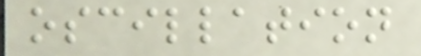oscillation
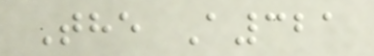The A321
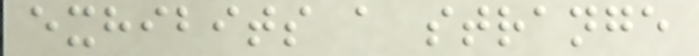exhibits a strange
